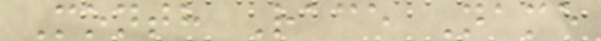Month Race Name
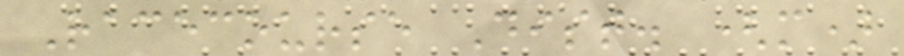Racecourse Dist. (m)
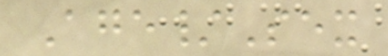Age/Sex
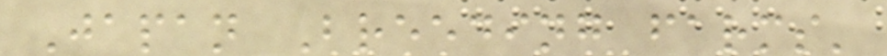Japan Breeding farms'
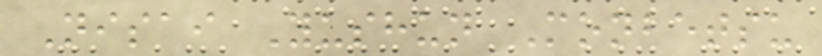Nisai Yushun Monbetsu
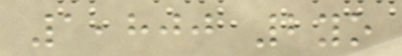1,800 2yo
